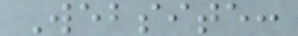Website:
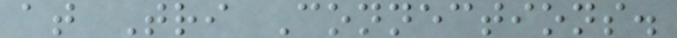at Tri Connections.
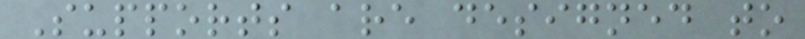Supports are designed to
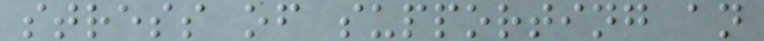stress of supporting an
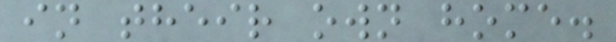in their own home.
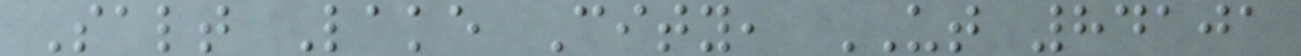Salt Lake City, UT 84101
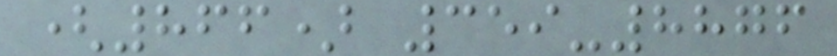(866) 359-8876
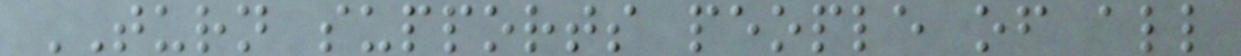TURN supports people of all
